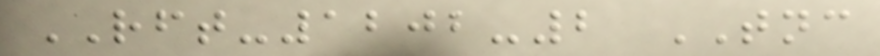RFT-1202-2 TNC
